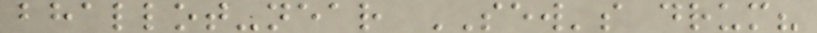bhallot-near SEW's drum?
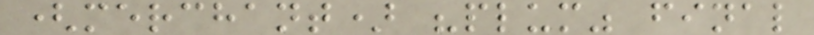(merchant) "plum" final
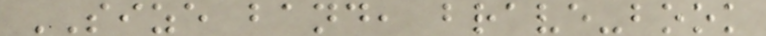SIZE band, brave-book
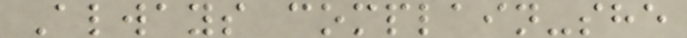Always complain-she
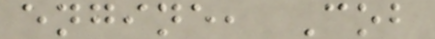engine, Cob
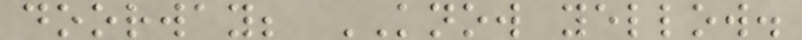doorway; KNOW yellow.
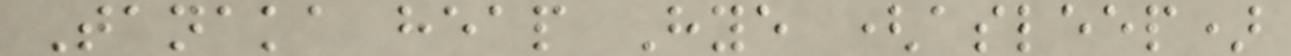Tanaka heap Hye (asleep)
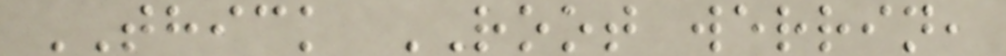THICK ROOT werrin,
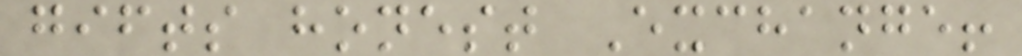gifts honest Exchange!
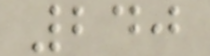240
